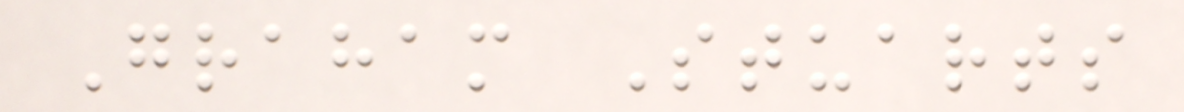Graham Stuarts
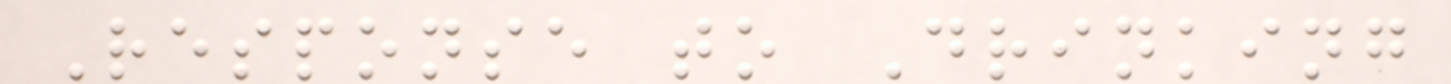Response to Drinking
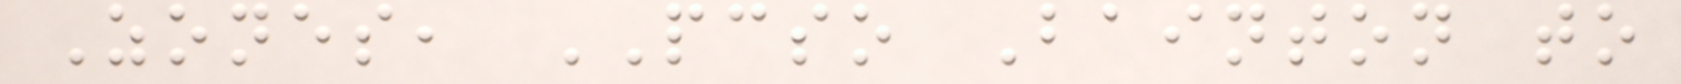Zones, PCSO Bainton to
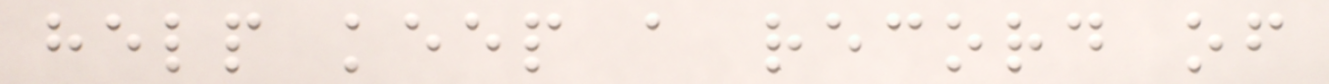help keep a record of
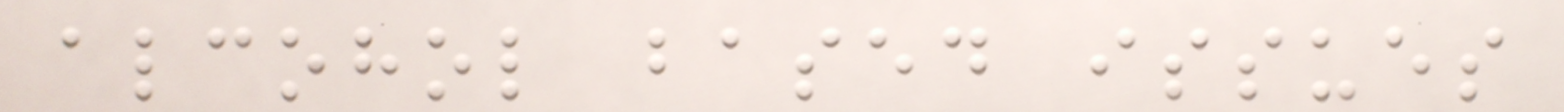alcohol based issues
